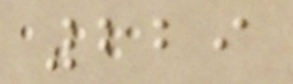229
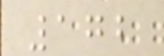172
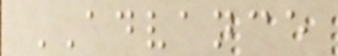ADVANCE
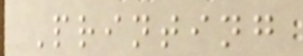Printing
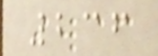236
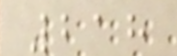218
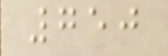750
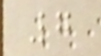7
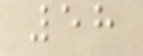58
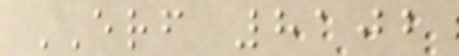ERF 8102
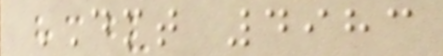DMT 4983
